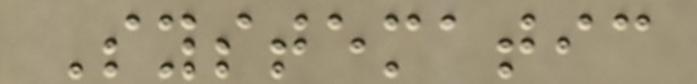Systematic
